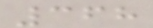368
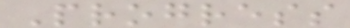Progress
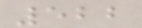522
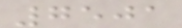7501
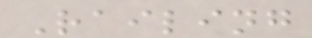Railing
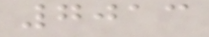7013
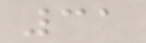31
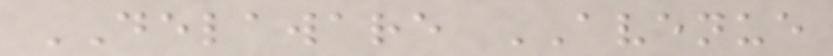DELAWARE AVENUE
